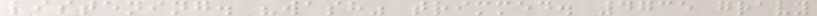listening. "wash" trimmed. 4735 gravy
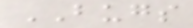BUGS
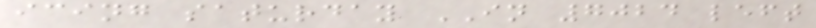icing saturday IN 7024 left
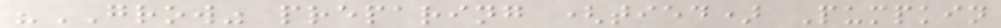"GROW" preparing (tied) Pumpkin
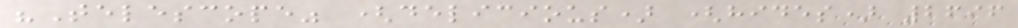"Telescope" (delicious) (hides) 2696
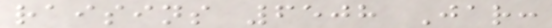raisins 6508 Jar:
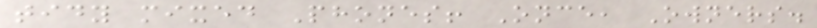tidy mixed Phones! Once, Owners.
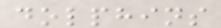dolphins
